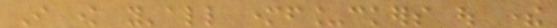I know y'all motherf_ckers out there
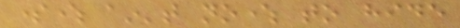somewhere ain't nowhere to hide
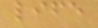life
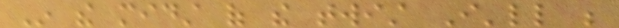In the midst of the twist I'll be
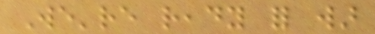We're ready for war
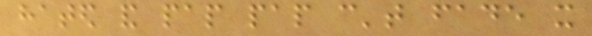hated and pap pap can't fade it
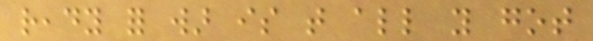ready for war is that all you got
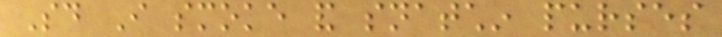Said I smoke and snatchin purses
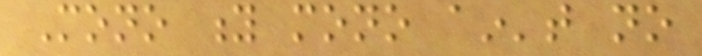Mono y mono ain't no
